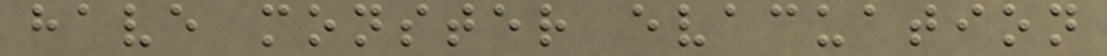have monster evacuation
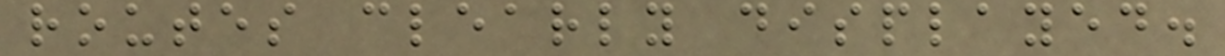routes clearly displayed.
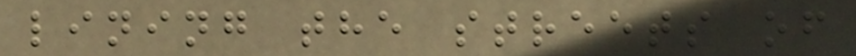lining the streets of
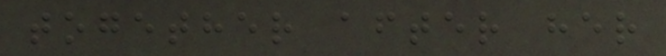together after her
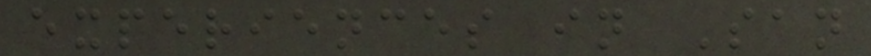experiences in San
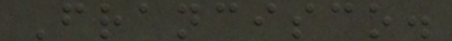Francisco.
